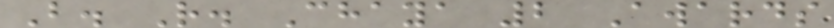B. R. Chaya 2 Awards
